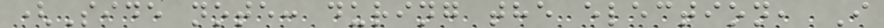(Side note: during the election, I
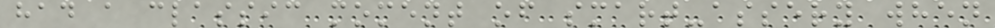had a classic moment of smart-assery when
